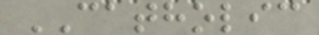CATHOLIC
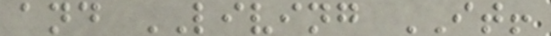and LIVING IT!
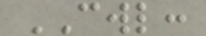CWL:
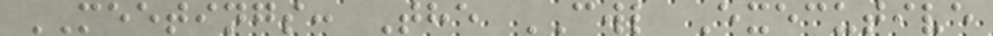MEETINGS: The CWL Executive
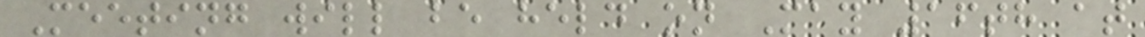Meeting will be held on May 16th at
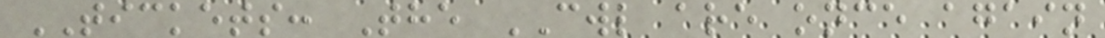TICKETS: The CWL are once again
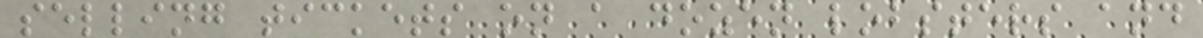selling tickets on a dozen lobsters and
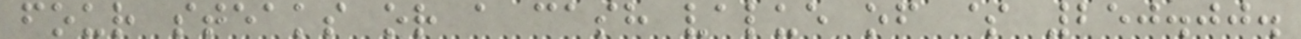four steaks or a cash value of $ 250.00.
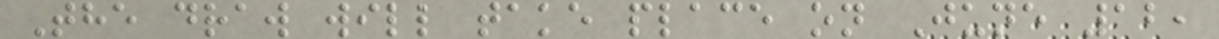The draw will take place on June 12,
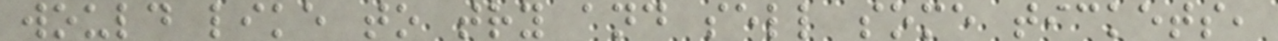would like to try and sell some tickets,
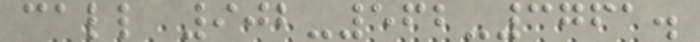call 902-562-3761.
